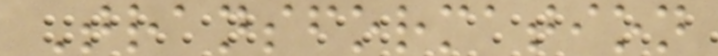Transformation
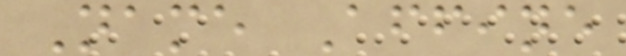Name Affine
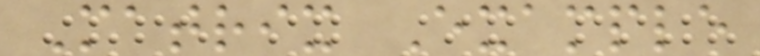Matrix Example
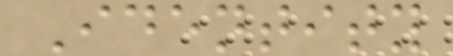Identity
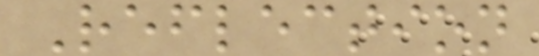Reflection
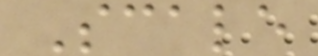Scale
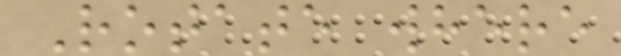Rotate where
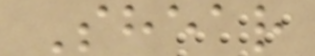Shear
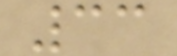33
